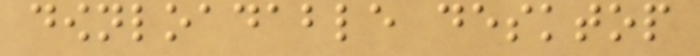downloadable desktop
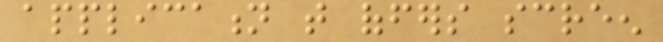application that offers screen
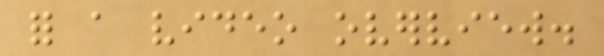for a video overview.
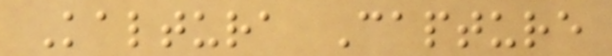Kaltura Capture
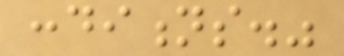conditions."
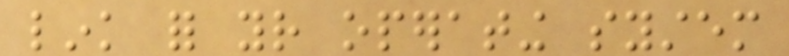link for your operating system
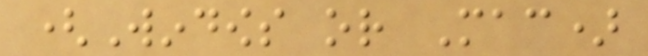(Windows or Mac)
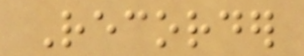Recorder
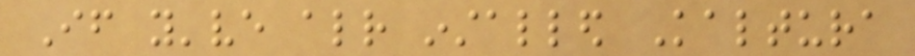If you've already installed Kaltura
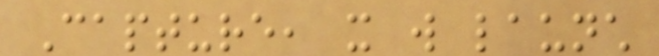Capture, it will launch
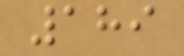189
